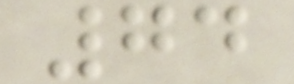74
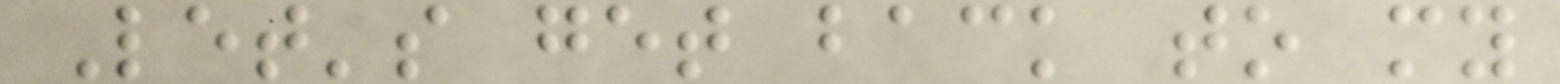Let's get back to my
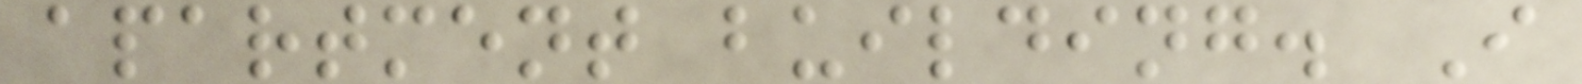apartment building. I
